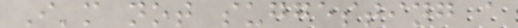I'm not suggesting a
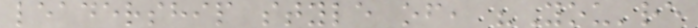leadership style of, "You're
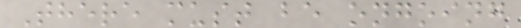There must be ongoing
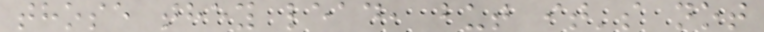those they lead, but it's not
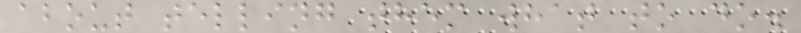about telling them what to do.
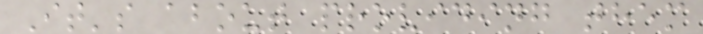It's about providing them
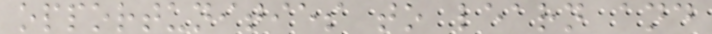opportunities to learn and
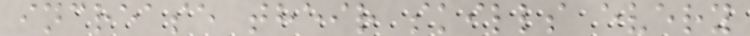increase their skills every
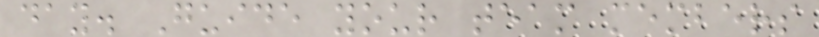day. Guide your team members
